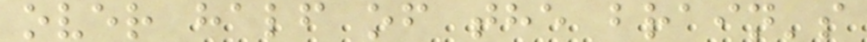over half of the brain's
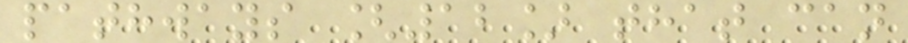pathways [12] that can
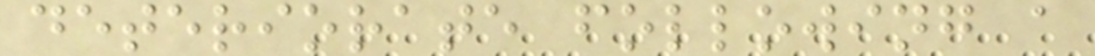deteriorate following a
